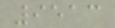9513
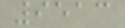9513
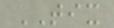TIX
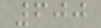600
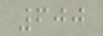600
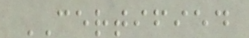CERTIFIED
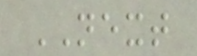NEXT
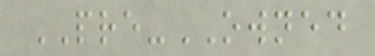PRE-OWNED
